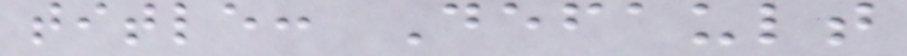title: Default
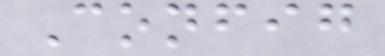Config
